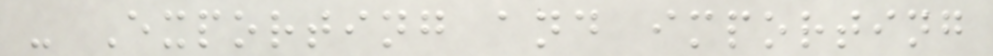- Exporting and importing
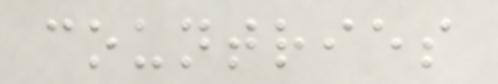countries
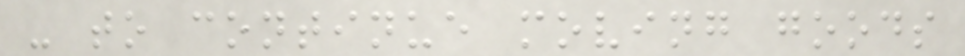- to continue moving goods
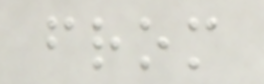from
